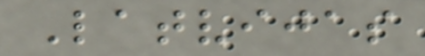Latvijas
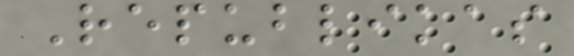Republikas
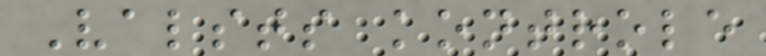Valsts kontrole
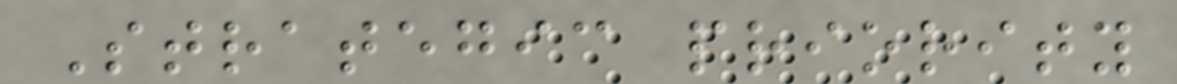Strategic priority
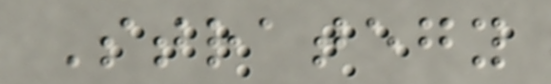Strategy
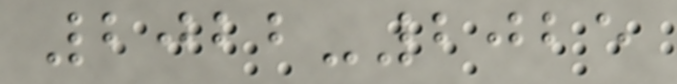2022-2025
